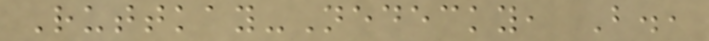Ruttkay-Nedecky, B.,
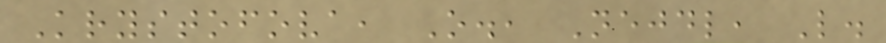Krystofova, O., Nejdl, L.
